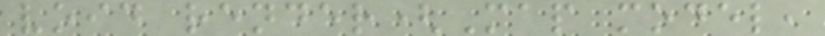void render(Map model,
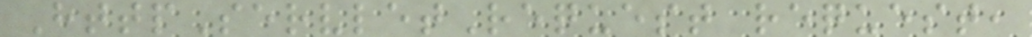HttpServletRequest request,
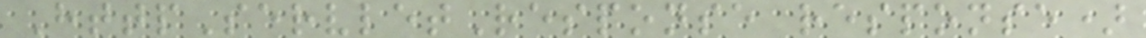HttpServletResponse response)
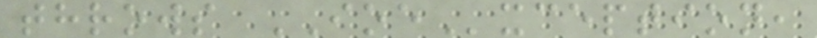throws IOException,
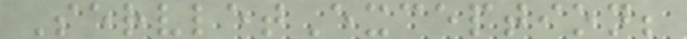ServletException;
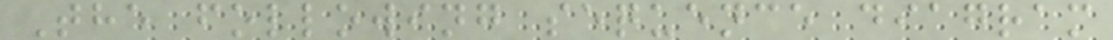The following sequence diagram
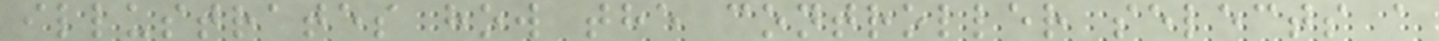illustrates how the controller selects a
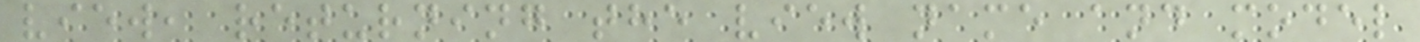view, returning the view name and model
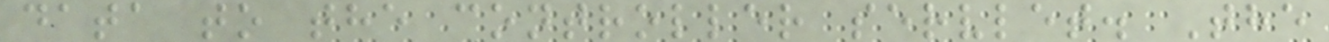data to the controller servlet. The
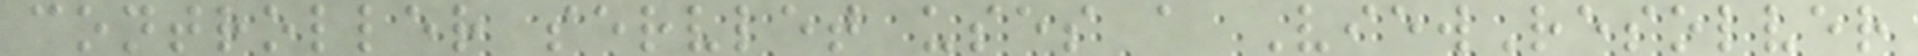controller servlet uses a ViewResolver
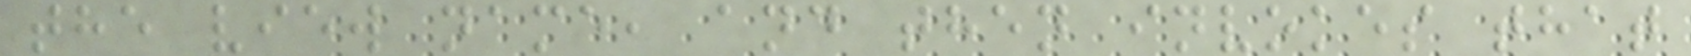the view name, and then invokes that
